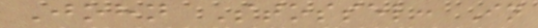John Stossel: In
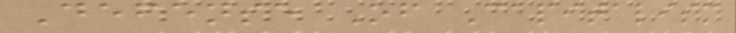Defense Of Capitalism
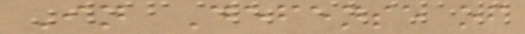In Defense of
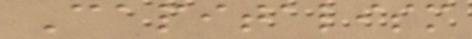Capitalism
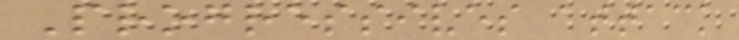Progressives attack
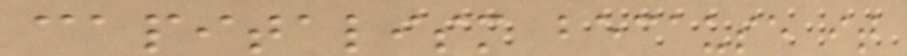capitalism because it
